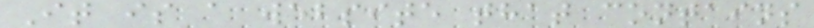It is a website that contains
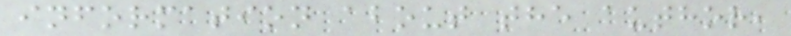information about the author,
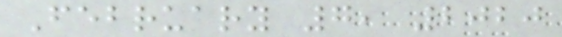February 7, 2020
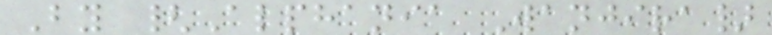By {Alphania Wanjira}
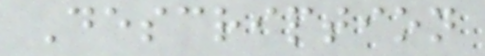Description
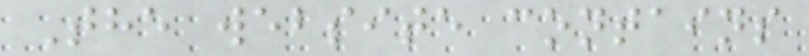The website contains
